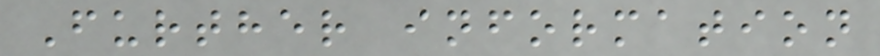Further information
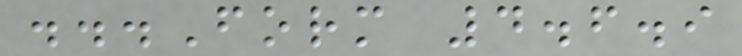...Form 4.6.9
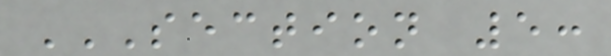SECTION 5:
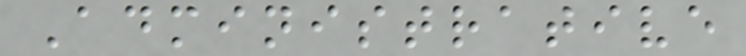Administrative
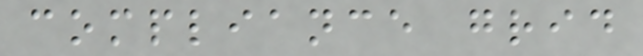compliance grid
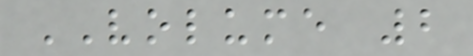VOLUME 2
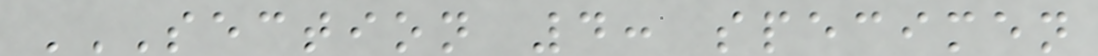SECTION 4: SPECIMEN
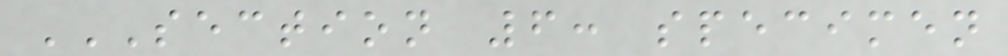SECTION 6: SPECIMEN
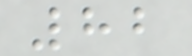82
